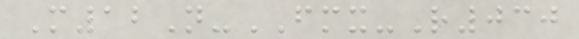M12N-FMX-R030
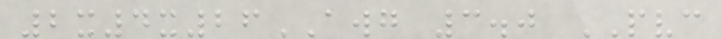2x4x26AWG 3.0 PVC
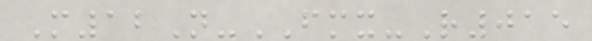M12N-FMX-R015
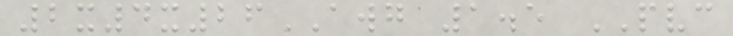2x4x26AWG 1.5 PVC
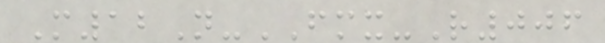M12N-FMX-R006
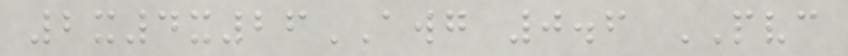2x4x26AWG 0.6 PVC
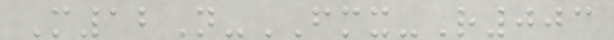M12N-FMX-R003
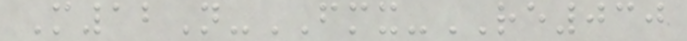M12N-FMX-RE030
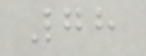78
